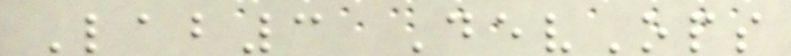Lab3 DevOps
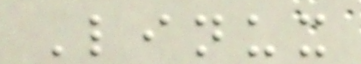Linux
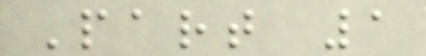Part 1
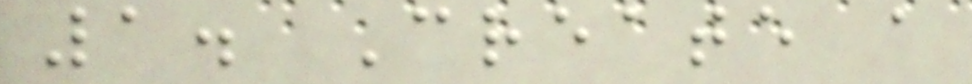1. Create a
